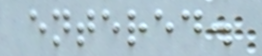entered.
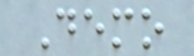Demo
